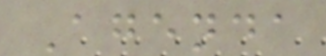Agenda
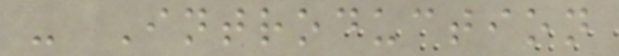- Introduction
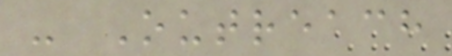- Outreach
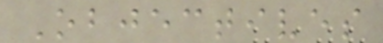Objectives
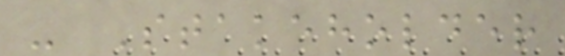- Stakeholder
